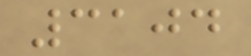3104
